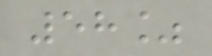58%
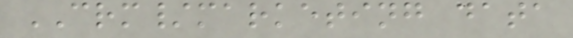CRM/marketing data
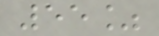55%
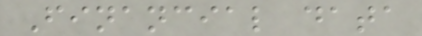Financial data
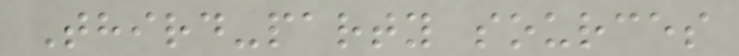Third-party sources
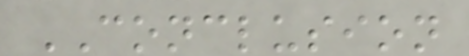CONCLUSION
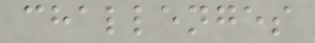challenges
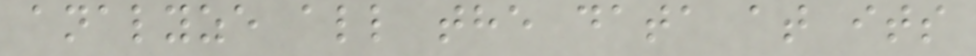analyze all the data at its
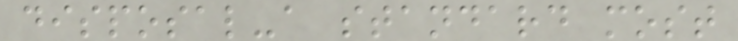disposal-a standard most
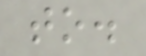to.
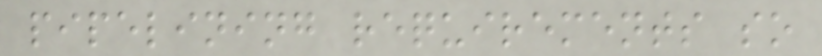pipelining requirements so
